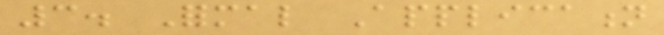3. Formal Application
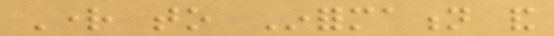Right to Information and
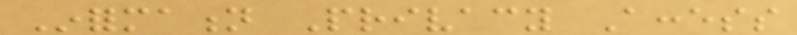Information Privacy Access
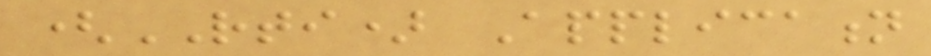(RTI) Application
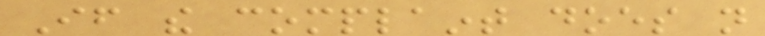If the complaint does not
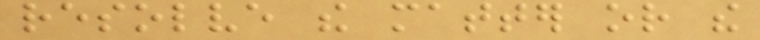resolve the matter or the
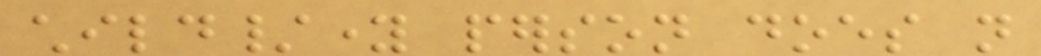child/young person does not
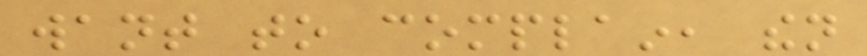want to complain, then
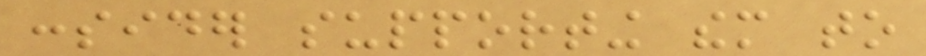consider supporting them to
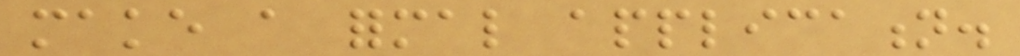make a formal application.
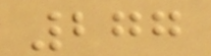277
